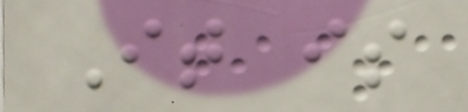It is
